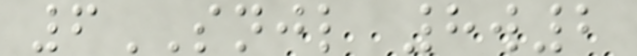6SNJL 8w2
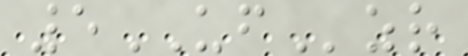5UFzr
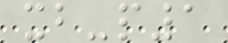xb-p1
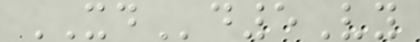XDd5Vy
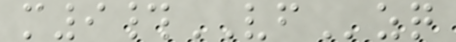m9#VFzq
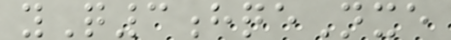yQ3hqeNxe
